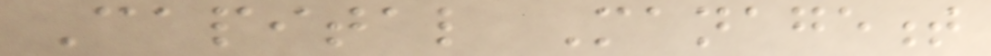Capital Management
